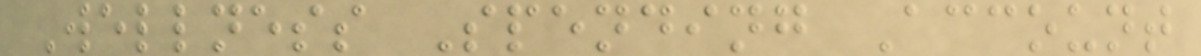Wellness Spending Account
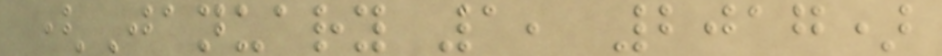(January 1, 2017)
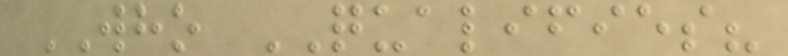WHO QUALIFIES?
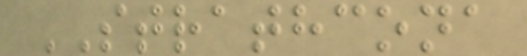STRATHCONA
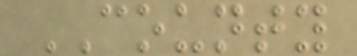COUNTY
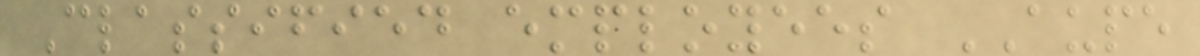Classified employees AUPE
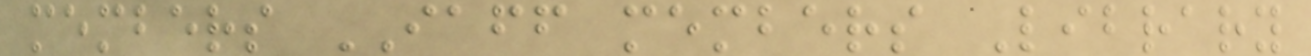members IAFF members Library
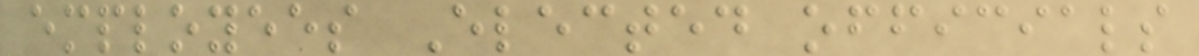employees Elected officials
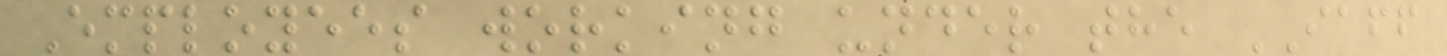Employees working under the IAFF
